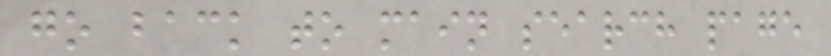go back to main search page
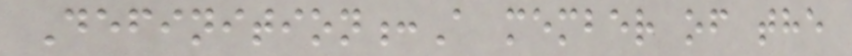Definition:A member of the
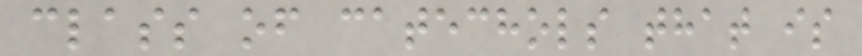class of catechols that is
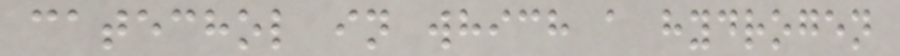catechol in which a hydrogen
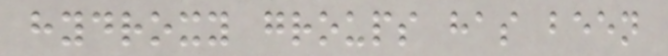hydroxy groups has been
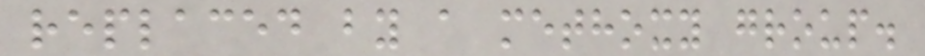replaced by a methoxy group.
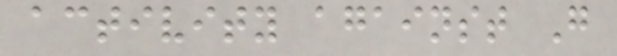activity against G
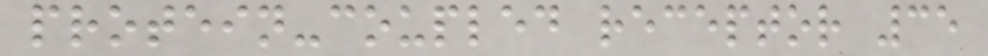protein-coupled receptor 35
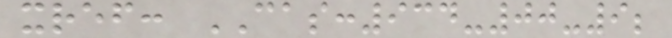xref: CAS:934-00-9;
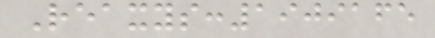Reaxys:1909165
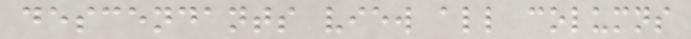descendants view all columns
